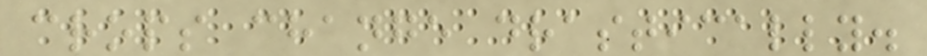crops change drastically.
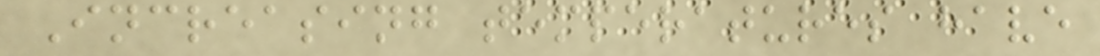Increasing temperatures have
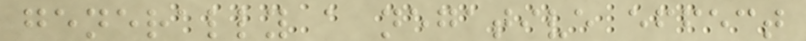generally a negative effect
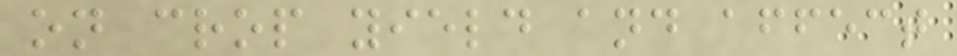on crop yield and affect
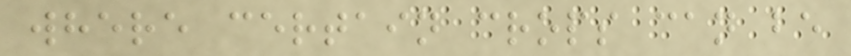where certain crops can be
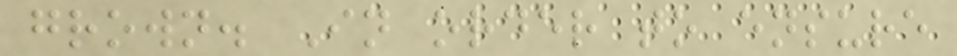grown. In order to ensure
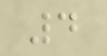4
